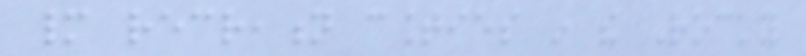many recreation counties in the Rocky
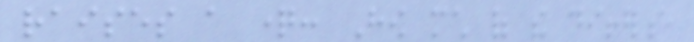raises a question: How much of the difference
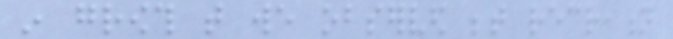in growth that we observed between recreation
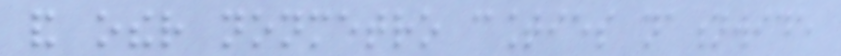and other nonmetro counties nationwide
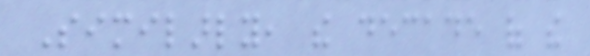Similarly, the decade of the
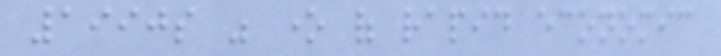1990s was one of rapid economic
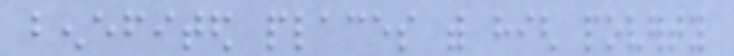benefited places with high poverty
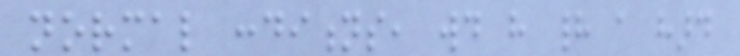normal conditions, would have had a hard
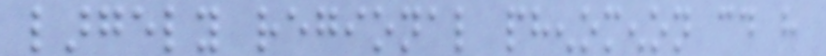largely regional phenomenon could have
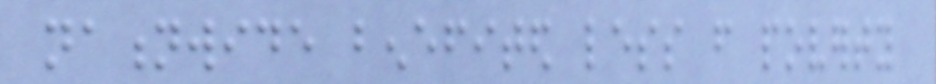nationwide benefited less from poverty
